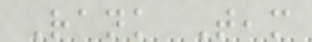Rank Team
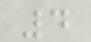4
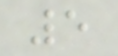5
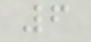6
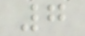7
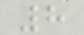8
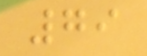79
